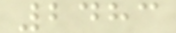2483
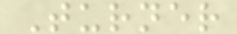Turner
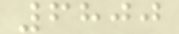6800
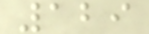129
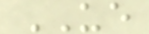UE
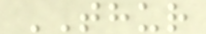THUR
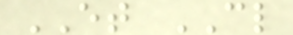ET CL
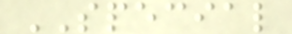SPECIAL
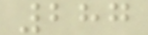287
